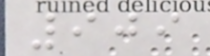909
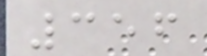356
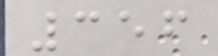356
